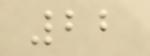22
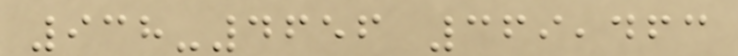938-4656 369,463
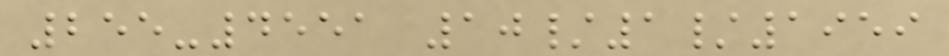255-4551 10/1/1959
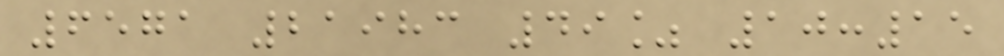6571 21983 49% 10:15
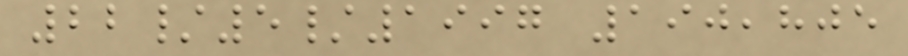22/5/1997 190,805
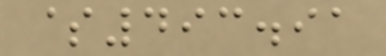$493.91
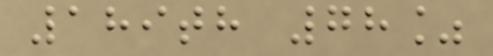189th 78%
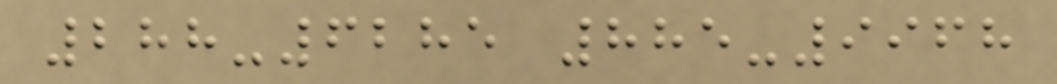288-6285 885-9968
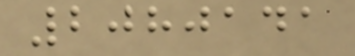2080141
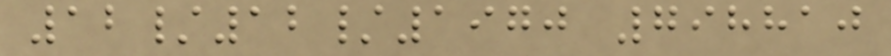12/12/1970 798810
